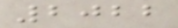2022
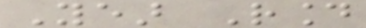Year Round
